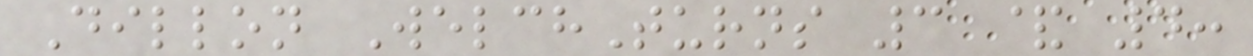Dillon WelchTurns 3 & 4:
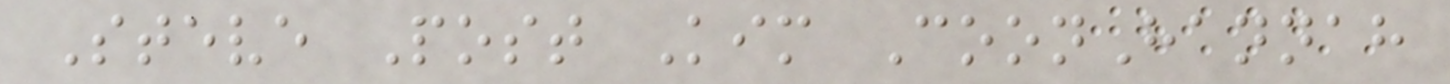Steve Post Kim CoonHannah
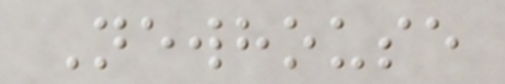Newhouse
